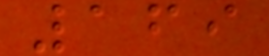169
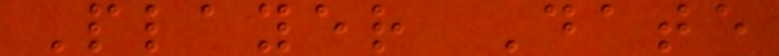Player Date
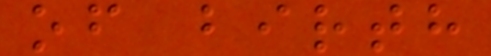of birth
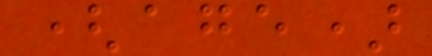(age)
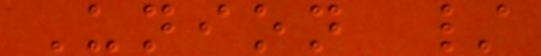Union /
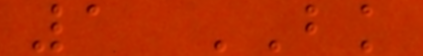1 BK
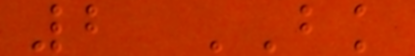2 BK
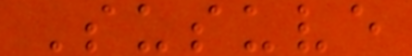Susuve
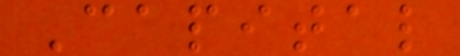Capital
